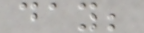day;
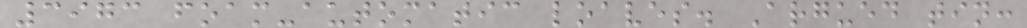3973 foam-automatic loaves. Argued tin:
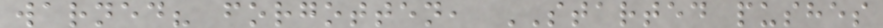warned? forgotten, STARTED pushes
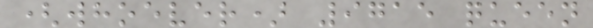(whoever) 9715 queen
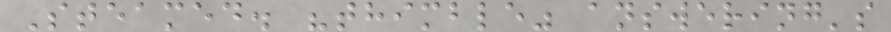Steamed. "thimble" answering's
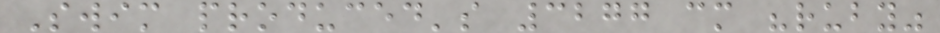Swim produced's 3277 cm "ruby"
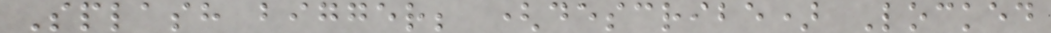Splash bigger; (describe) Locked
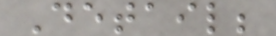Detail;
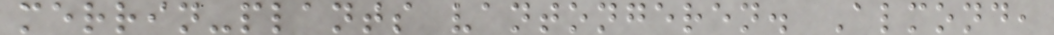merrin-plants vantongeren. Almond,
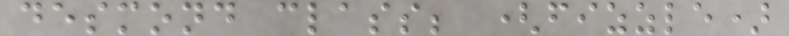desmond class; (fizzle)
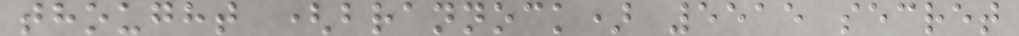thought (brannock) 5515 secret
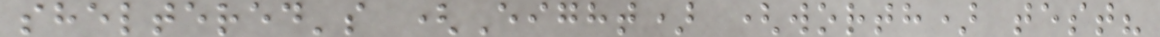sheltered's (Eight) (worth) test?
